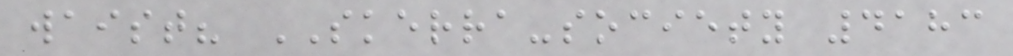waist? SKERRA-society 4183
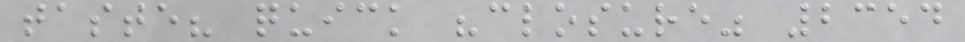taste? quick "closure" 2354
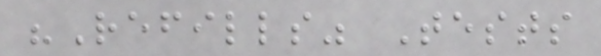"Refills" Tests
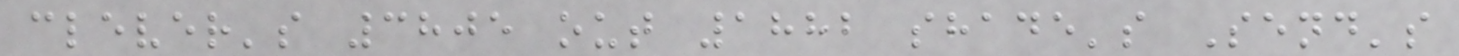clever's 3805 out 1882 shade's Send's
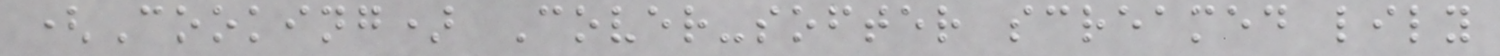(Cooking) Cover-softer screamed lily
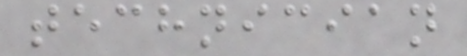technician
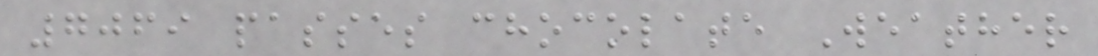7069 passes chocolate Weather
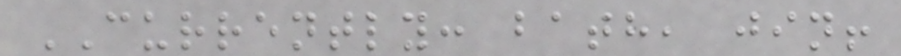CURRENTLY: bath, jin!
